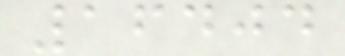16404
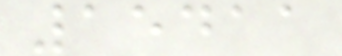15411
